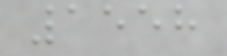1558
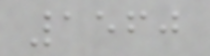1560
